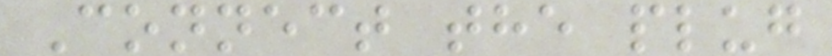Connect the plug
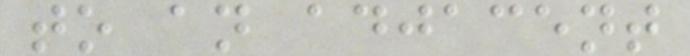to an adjacent
